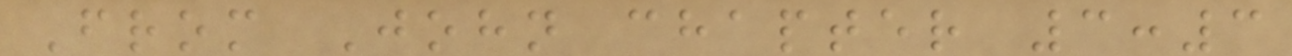From John chapter 3:3
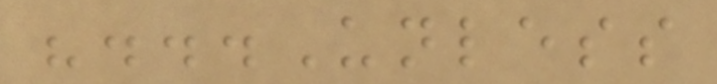"...Unless
